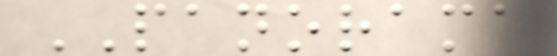PANORAMA
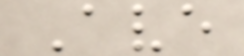Ave
